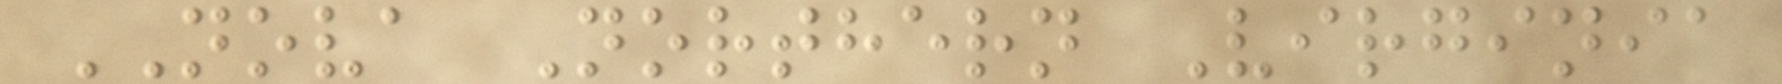NOVA Northern Virginia
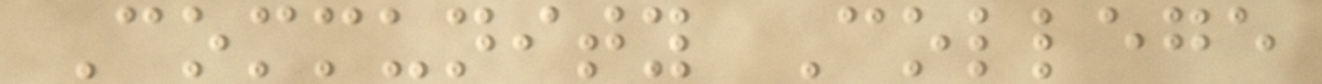Community College
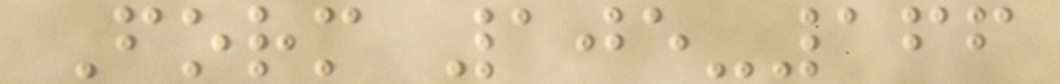Form 105-166
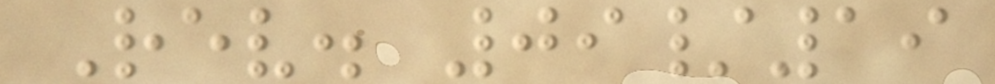Rev. 09/19
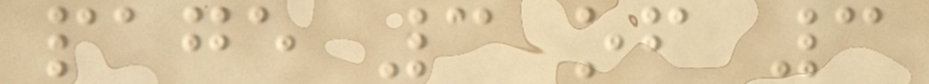page 3 of 3
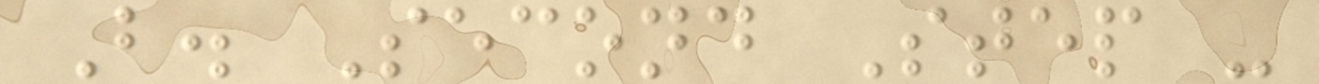B. Second Step -
